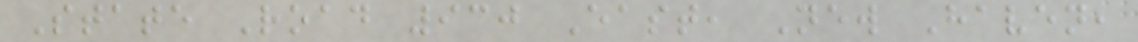State Road 930 East, New Haven,
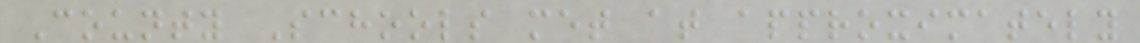County Schools met at approximately
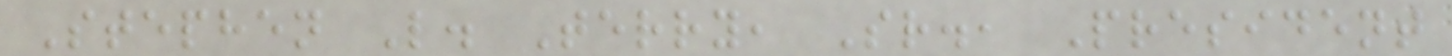Stephen L. Terry, Sr., President
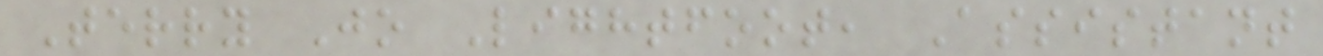Terry Jo Lightfoot, Assistant
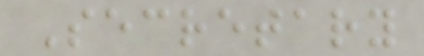Secretary
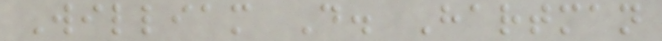William D. Hartman
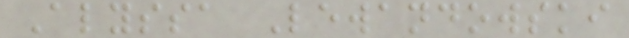Alyssa Lewandowski
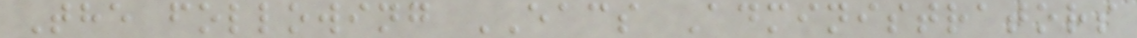The following EACS Administrators
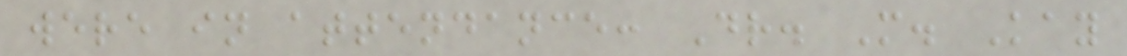were in attendance: Dr. M. Kay
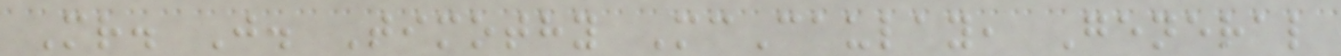Mr. J. Timothy McCaulay, General
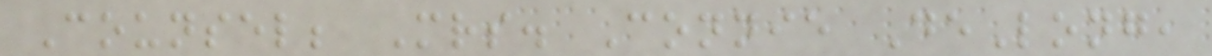Counsel; Mrs. Connie DeLong,
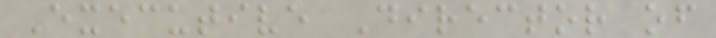Executive Director of
